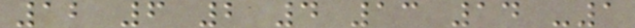12 6 2 4 13 14 -1
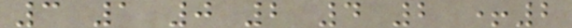3 1 0 2 4 2 +2
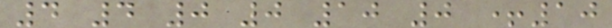4 4 0 0 10 0 +10
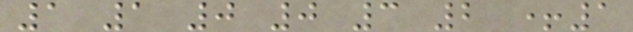1 1 0 0 3 2 +1
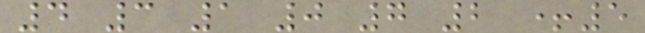4 3 1 0 7 2 +5
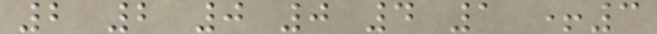2 2 0 0 4 1 +3
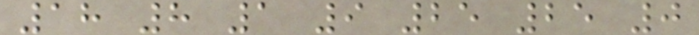18 8 1 9 25 25 0
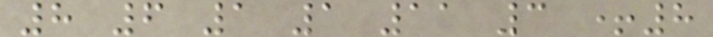8 6 1 1 11 3 +8
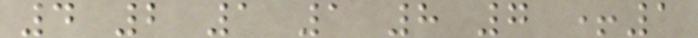4 2 1 1 8 7 +1
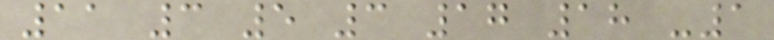11 3 5 3 17 18 -1
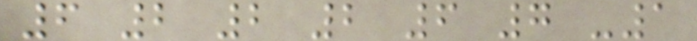6 2 2 2 6 7 -1
